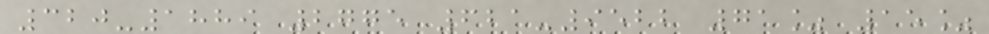320-1889 2775 621-9522 71% 15%
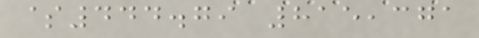$444.79 815,371
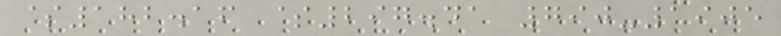$182.16 $297.41 790-1905
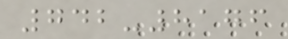742-8176
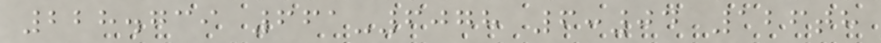228.739 661-6078 6:04 126th
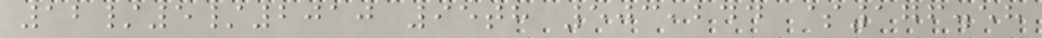12/5/2010 95th 503,244 $176.58
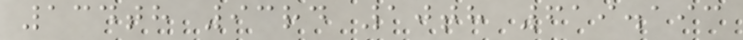134th 93rd 10th 619.193
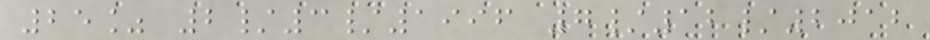25% 2/3/1996 7/12/2012
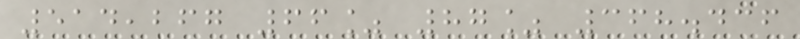514,267 66% 87% 368.436
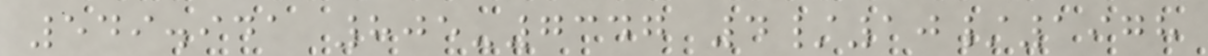549.941 805-7347 4/10/1978
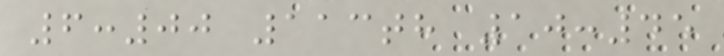6:00 113th 10:45
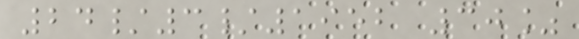24/3/1952 30%
